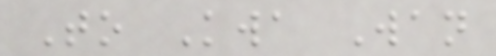To Kwa Wan
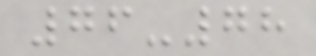76-78
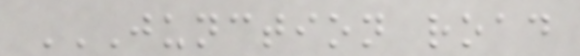JUNCTION ROAD
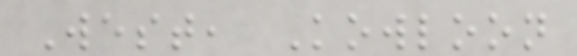West, Kowloon
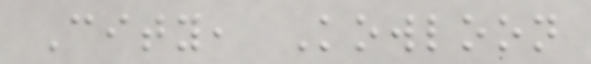City, Kowloon
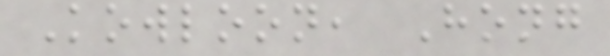Kowloon, Hong
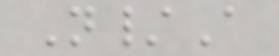N/A
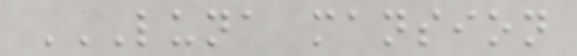LUNA MANSION
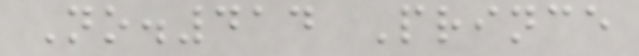No.414 Prince
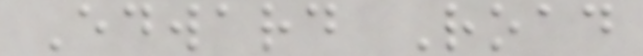Edward Road
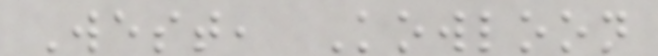West, Kowloon
